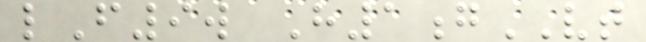lF9w H1gVT
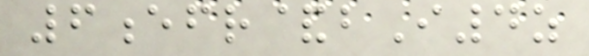6efr&bI4z
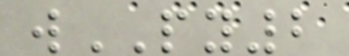wPY2
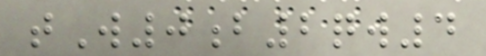tW0b2qw4
